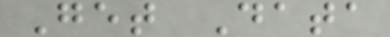Get Data
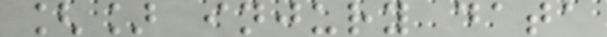[] injury data
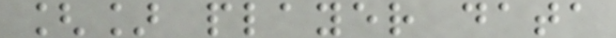[] player data
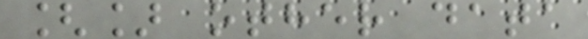[] other data
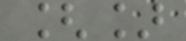[]
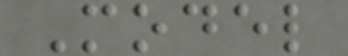Model
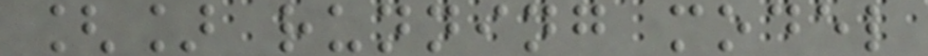[] running model
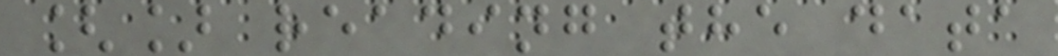[] reading the data
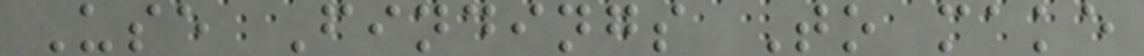Use Findings To make
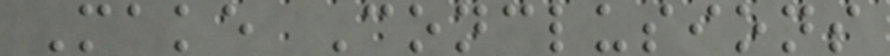Make Conclusions
